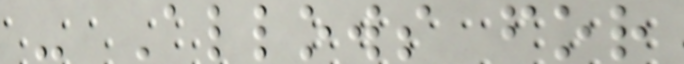- Allows for
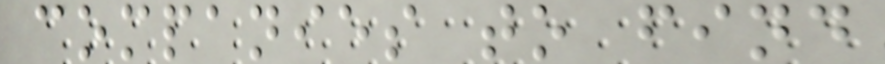companies to find
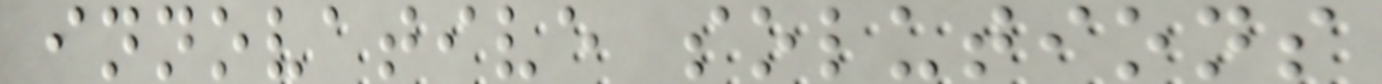innovative solutions
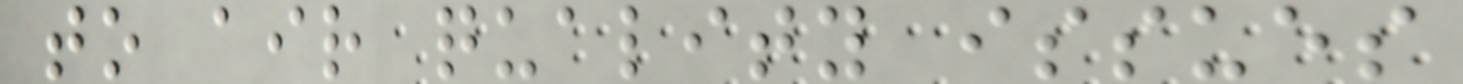to air quality issues
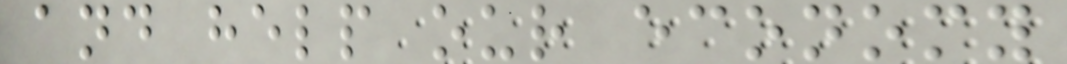and help our economy
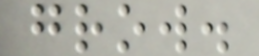grow.
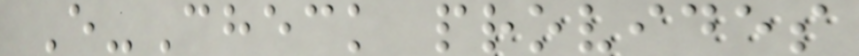E-Check provides
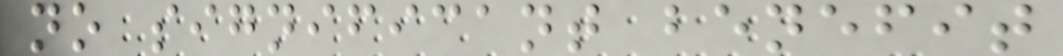no significant benefit
